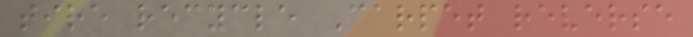tire recycle Carpet reverse
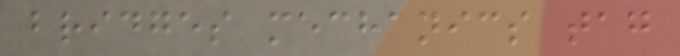bridges mechanics tag
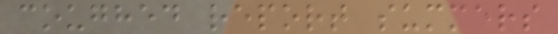coughed report summers
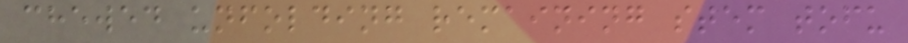chewed unfolding remaining stem tofu
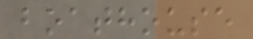boathouse
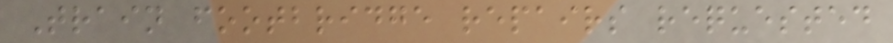Train footbridge repairs requested
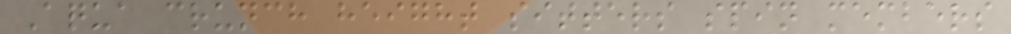Aqua crunch height sitters spin members
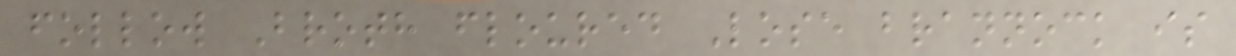follow Broth floured Lose brannock is
